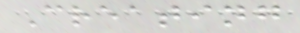Creating
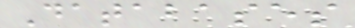Databases
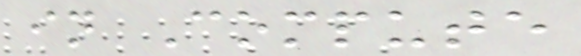in Compute
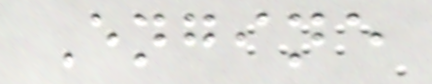Engine
